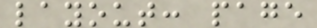layout: page
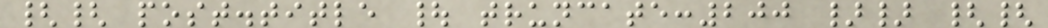{{ post.title | truncate:200 }} {{
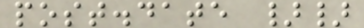post.date }}
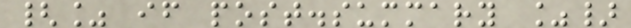{% if post.summary %}
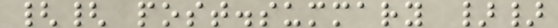{{ post.summary }}
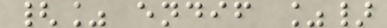{% endif %}
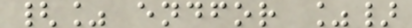{% endfor %}
